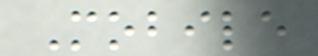Mobile
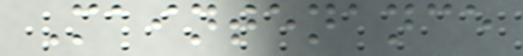Maintenance
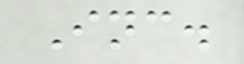Inc.
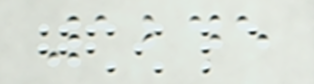1245
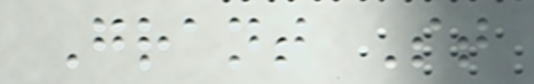Grant St
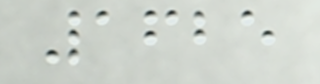1625
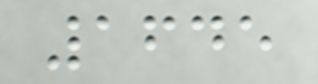1645
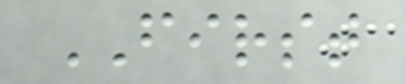FIRST
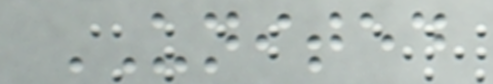UNITED
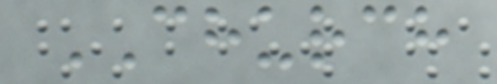CHURCH
